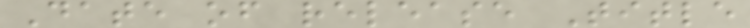Date of release Title
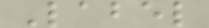Label
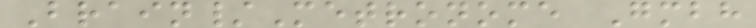Brain/Metronome Gmbh
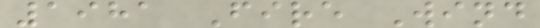1981 Fire Wind
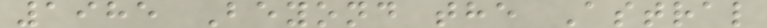1985 Beyond the Astral
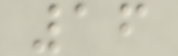16
